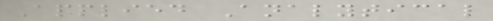Applied Analytical
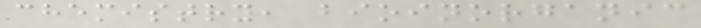chemistry, bioinorganic
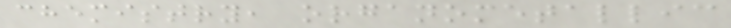chemistry, organometallic
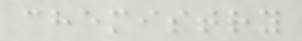chemistry
